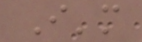I'm
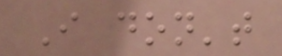I don't
